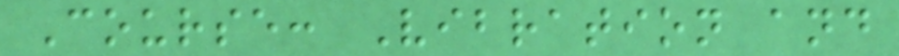Course: Vibration and
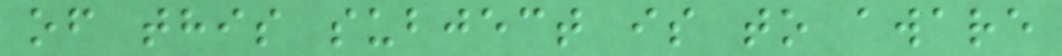of this subject is to aware
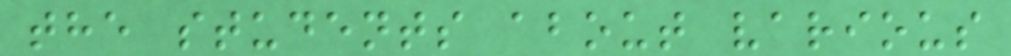the students about various
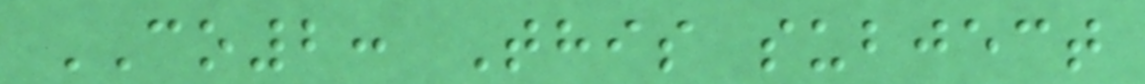CO2: This subject
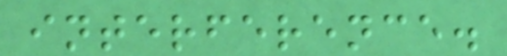interference.
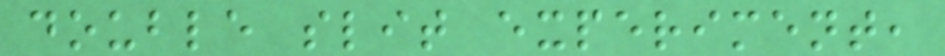double slit experiment,
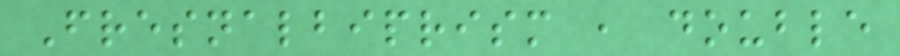Fresnalbiprism , double
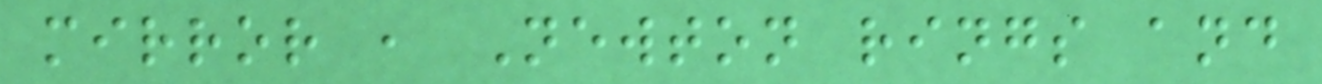mirror , Newton rings and
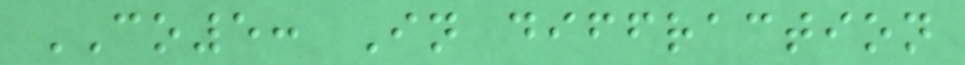CO5: In diffraction
